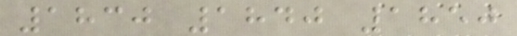1830 1840 1850
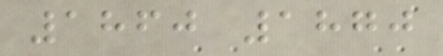1860 1870
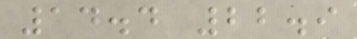14.4 22.9
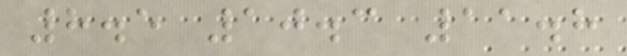8.5 10.3 11.8
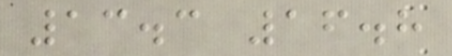13.3 16.8
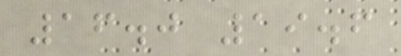16.0 19.6
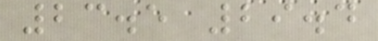23.5 29.4
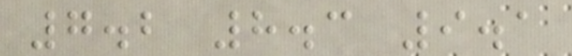7.2 8.3 9.1
